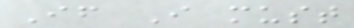If I must
